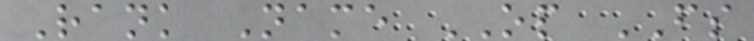Rank Name OP FS
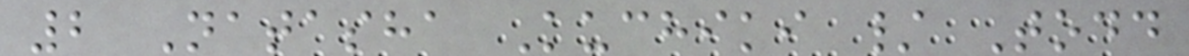2 Natasha Kuchiki / Todd
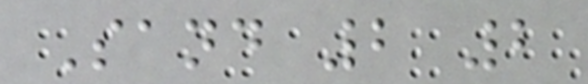Sand 2 2
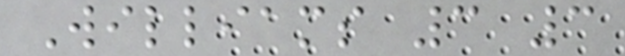Williams 3 3
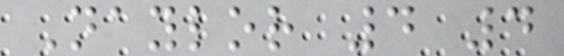Naylor 4 4
